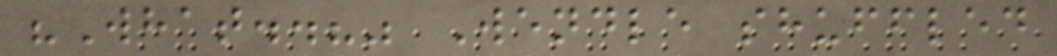"What..?" Wendle shuffled
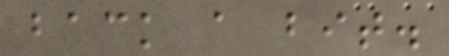back a bit.
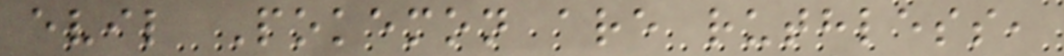evil Pokemon are ruthless,
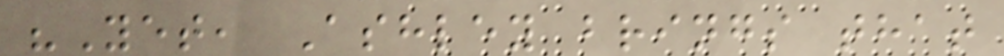"Yet, Ashley brings that
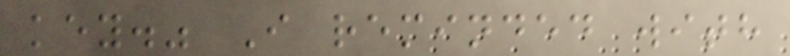key." I reminded with
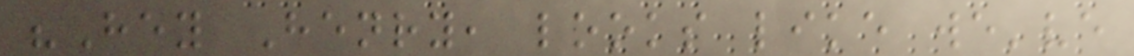"Hey Henry, looks like we've
